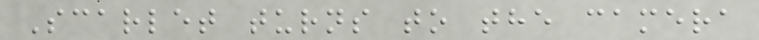Scarlet turns to the camera
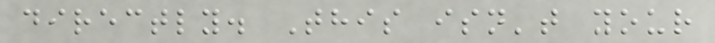directly. This isn't your
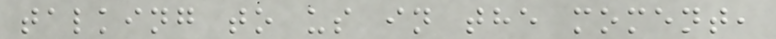talking to us in the moment,
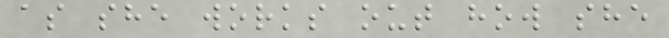as she works out how she
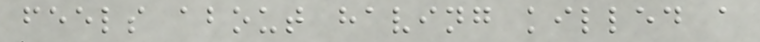feels about having killed a
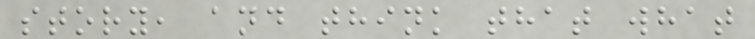story, and think that what
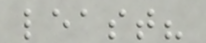least?
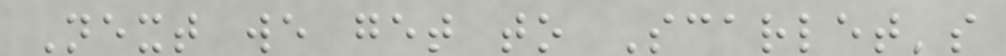Next we get to Scarlet's
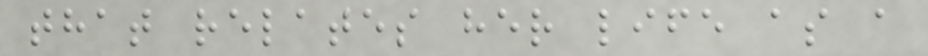that relates her life as a
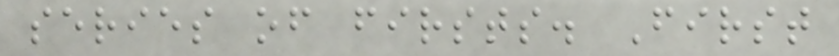series of firsts. First
